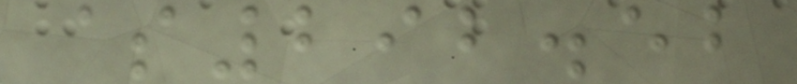$292.52
